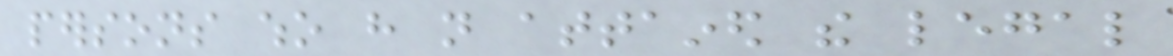persons who have not attained the legal
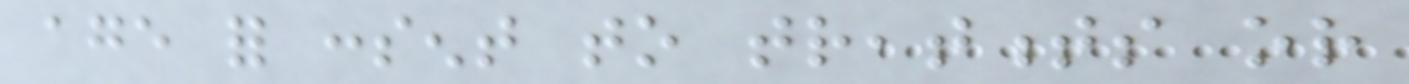age for consent to treatments or
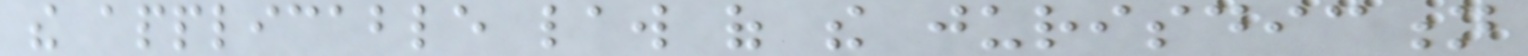the applicable law of the jurisdiction
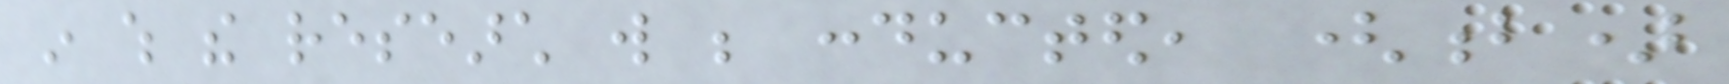in which the research will be conducted, (b)
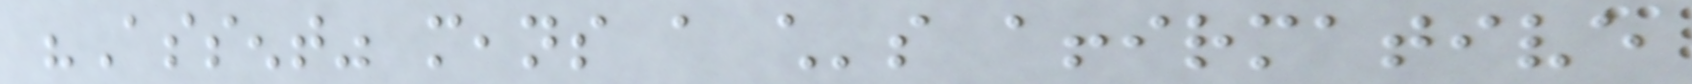"Assent" means a child's affirmative
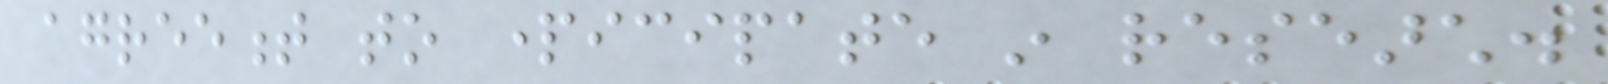agreement to participate in research.
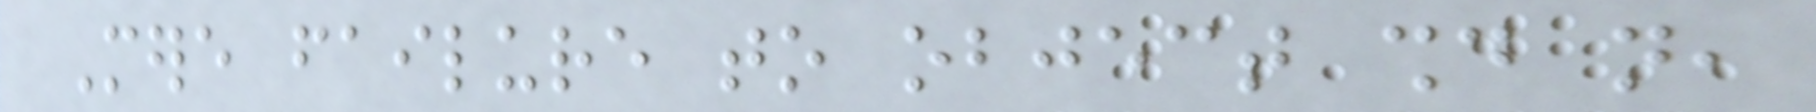Mere failure to object should not,
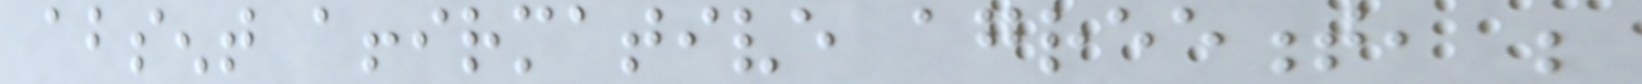absent affirmative agreement, be
